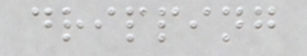dripping
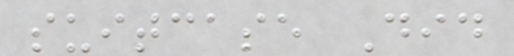suitcase Did
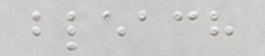bleach
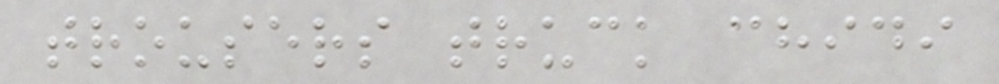trousers truck chidi
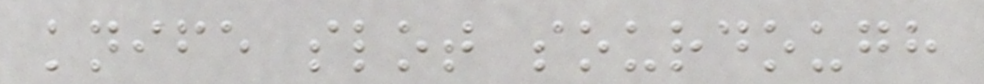knife slot sourdough
